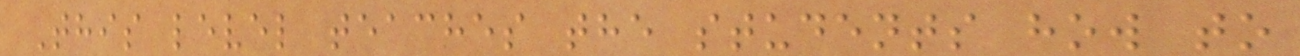This level teaches the students how to
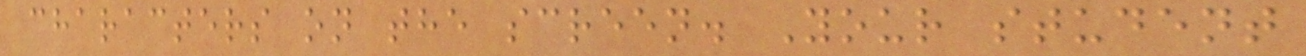characters on the screen. Your student
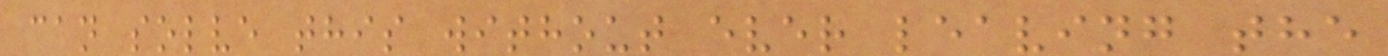can solve this without ever leaving the
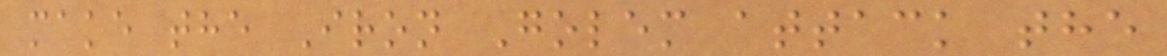make the Iron Golem attack the
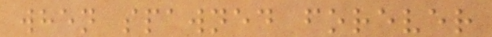when spawned forever
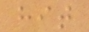hit
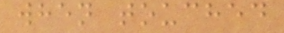when touched
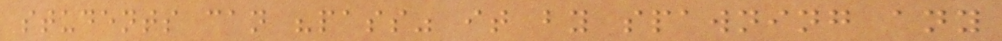students can "pass" it by spawning any
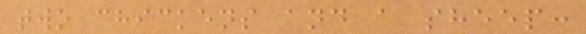two chickens and a sheep:
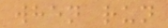when run
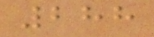288
